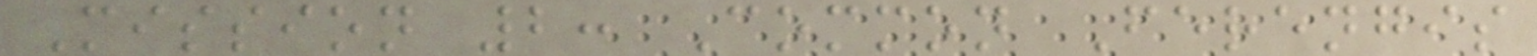Mission 2: Common Ferengis
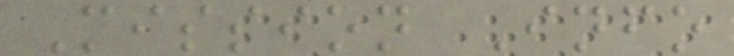Mission Info
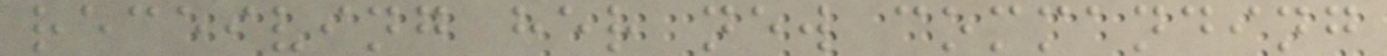receiving her new commanding
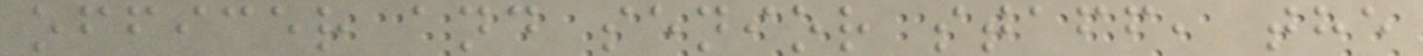officer and senior staff, the
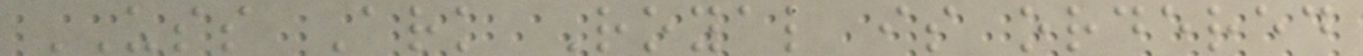USS Ark Royal is ordered
